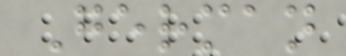German
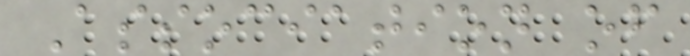Association of
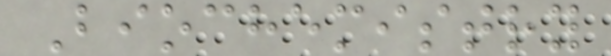Biochemistry
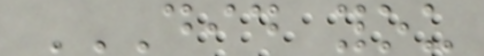DID YOU
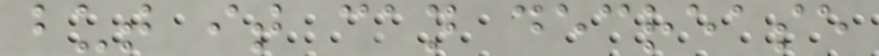but it can decrease
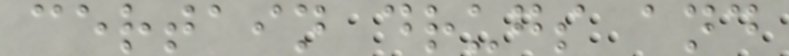certain drugs and
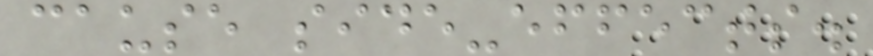cause side-effects.
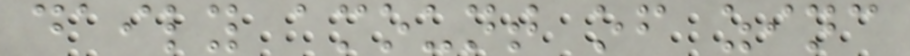daily amount of zinc
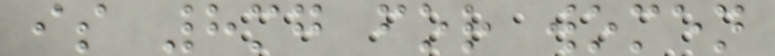is 8mg for women
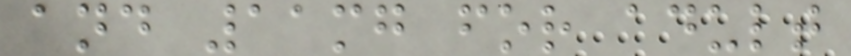and 11mg for adult
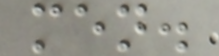men.
